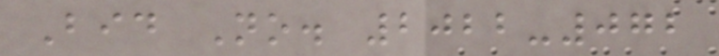Bid No. 2022-072
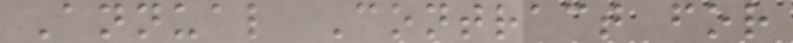Annual Contract for
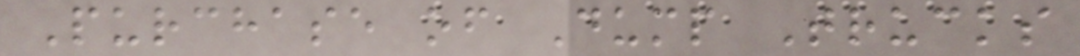Purchase of Dump Trucks
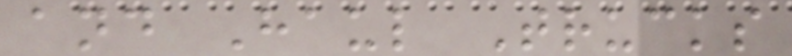and Haul Trucks
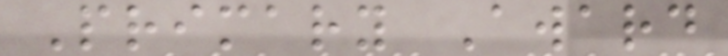Primary Award
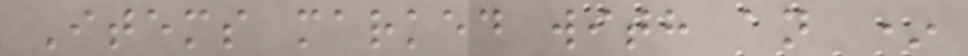Items marked with an *
